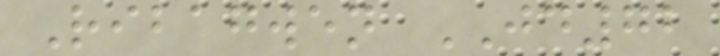Ribagwen JD72
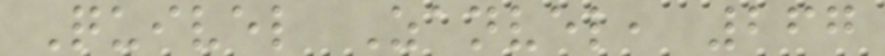Quivel Zanvel, 267
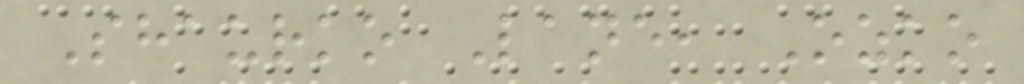Shaurko Lane, Ozko
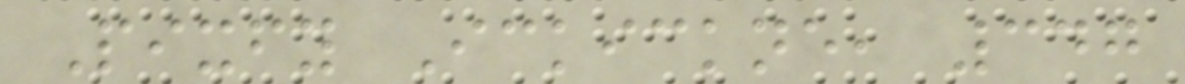Pixfy Ickickne, 347
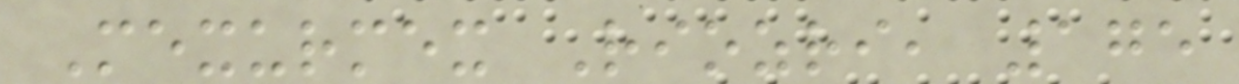Mexurmex Riozri, 175
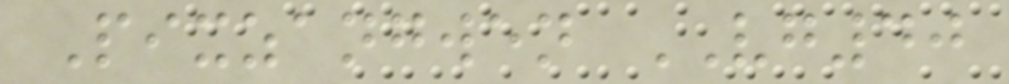Pixzangwen VG40
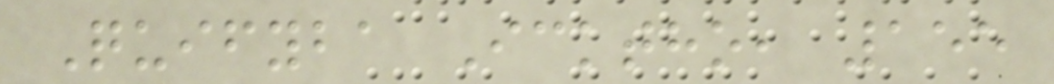Quifyba Icktho, 155
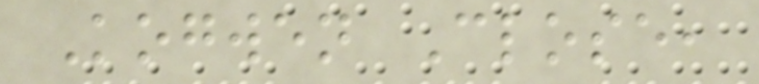Kogwen Close,
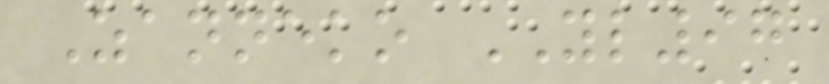Zanneko YL97
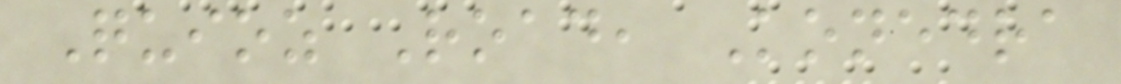Quioz Road, Konedra
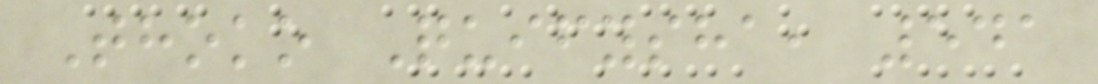Thoko Quifysha, 541
